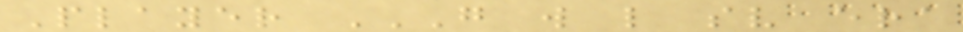Player G W L SV ERA
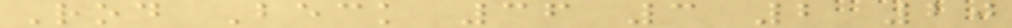Rod Beck 36 3 2 20
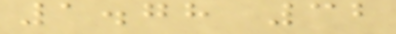1.78 32
